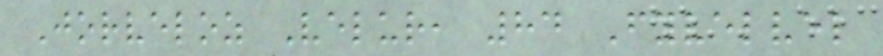Jorveloz Velur, 84 Fyvelvel
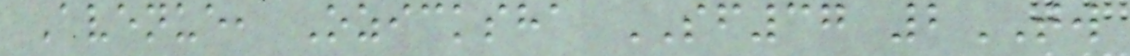Avenue, Ozicksha SF37 2TW
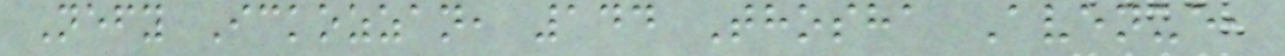Nefy Ickozzan, 144 Thosha Avenue,
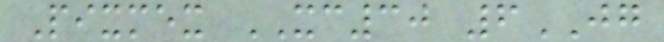Pixmex XC30 6JG
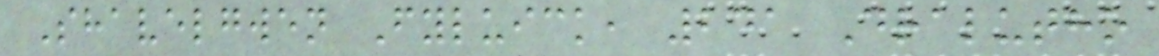Shavelgwen Fyluick, 241 Dralutho
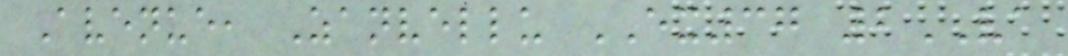Avenue, Zanvellu EX37 2VA
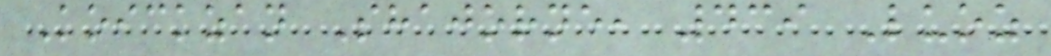Koickzan Shajorne, 439 Luoz
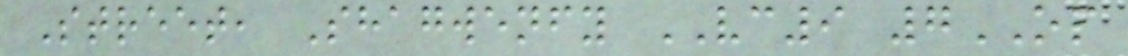Street, Shagwenfy VC9 7OP
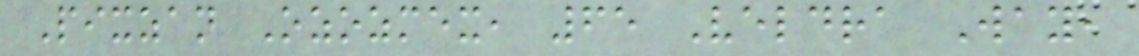Pixzan Ozozmex, 65 Veldra Way,
